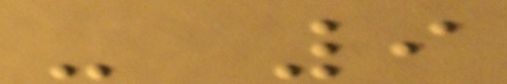- 9
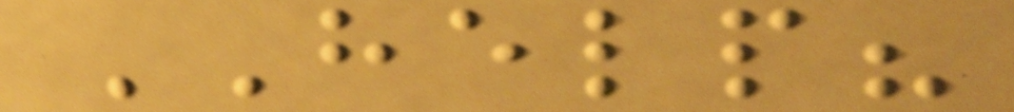HELP?
